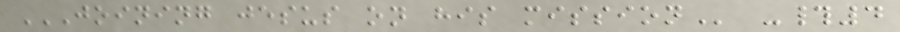JOINING JESUS ON HIS MISSION -#4
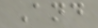And
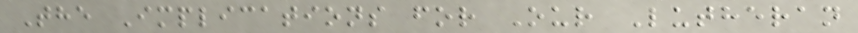The Implications for Our Lutheran
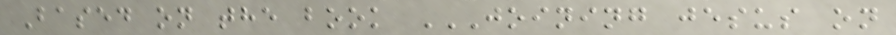Based on the book JOINING JESUS ON
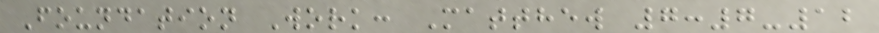Foundation Work: Matthew 7:7-12
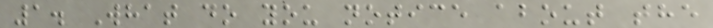1. What do you notice about the
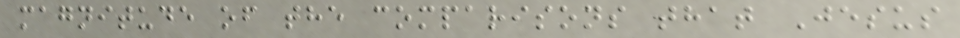magnitude of the comparisons that Jesus
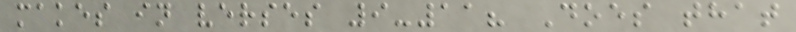makes in verses 9-11? Does that
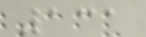131
